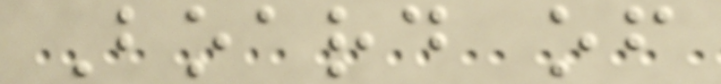Board of
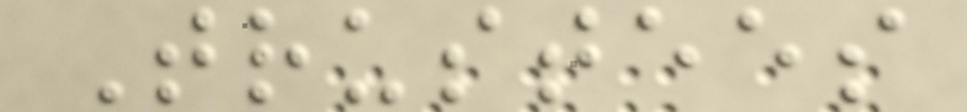Trustees
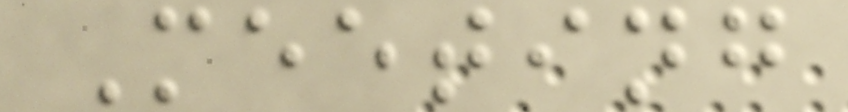Meeting
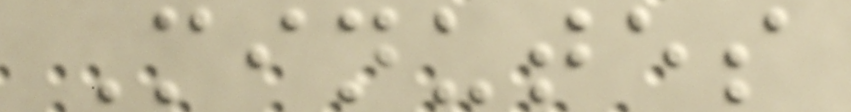Minutes
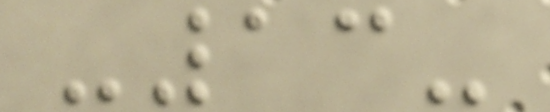-13-
